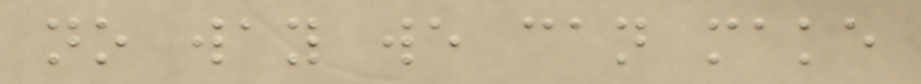no way we can make
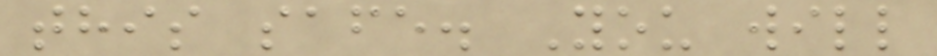this safe. You will
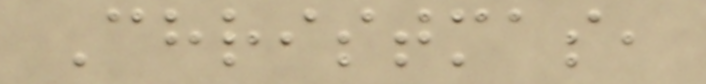Christmas,
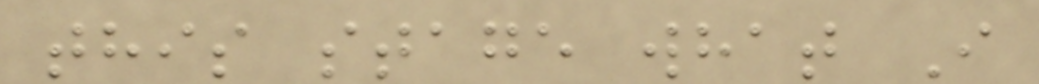this stage what I
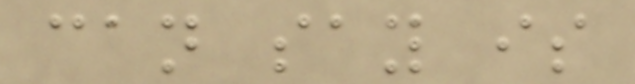can say is
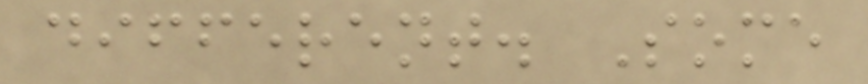different. Some
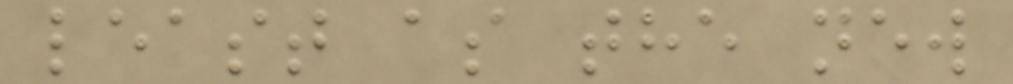least as the new
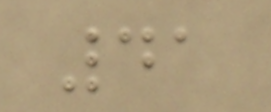41
